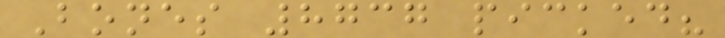Bones 8737 picked?
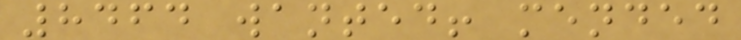8464 wanted! mended
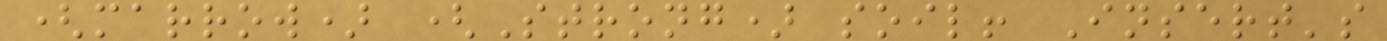(marrow) (Strong) soil! Insert's
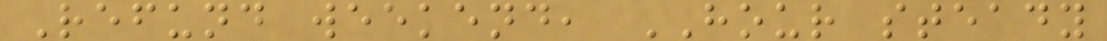Refund weekend, HOUR steady
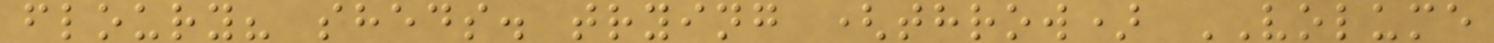floury? sheds. trying (throw) VOLUME
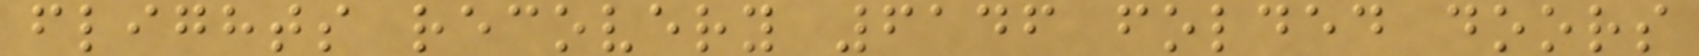flights recovery 6146 folded doors
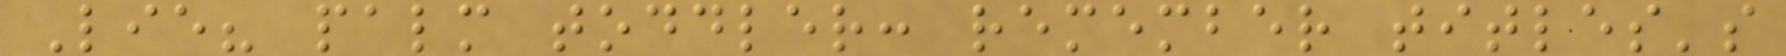Lie? palm toddler: remember titles's
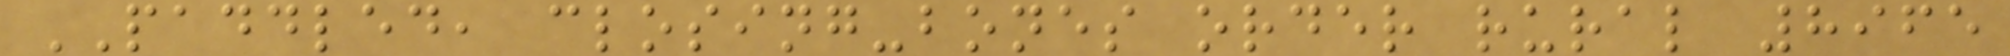PADDLED, closing-bones order rural 8965
